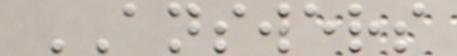ANSWERS
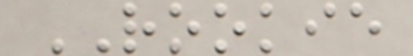ROOKIE
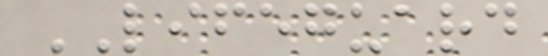LIFEGUARD
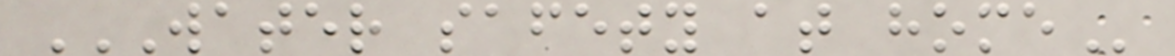WATER SAFETY AT HOME
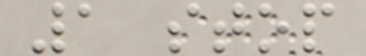1 stop
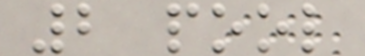2 pool
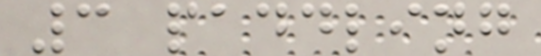3 paddling
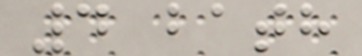4 bath
